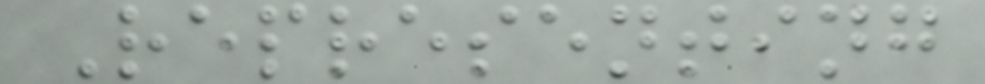Representing
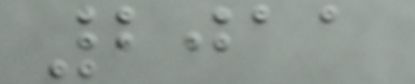2011
